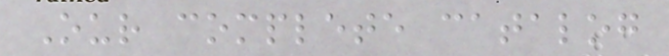Our complete catalog
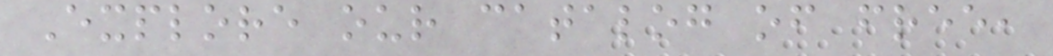Explore our catalog of free,
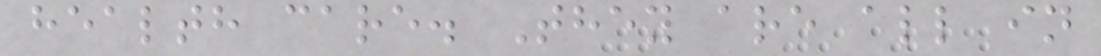health care. They are all in
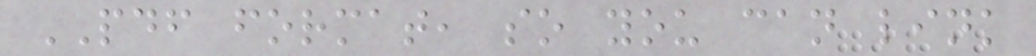PDF format, so you can link
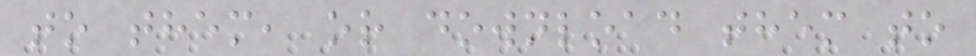to them, or download them to
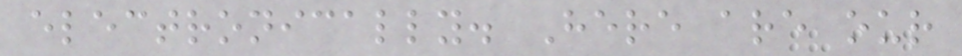electronically. Here are our
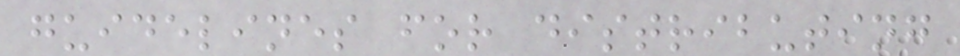guidelines for distributing
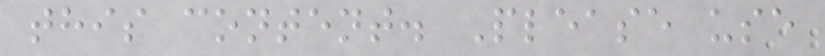this content. Please use
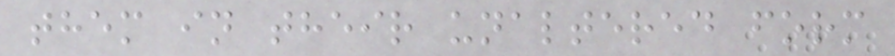them in their unaltered form
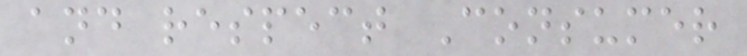and respect Consumer
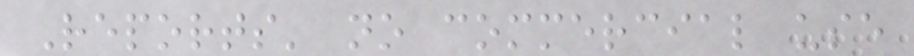Reports' no commercial use
